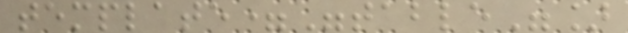template="table"]
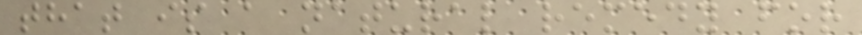that is a natural remedy for
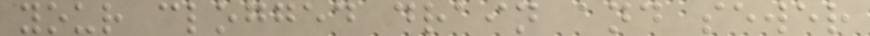your clogged drain and sewer
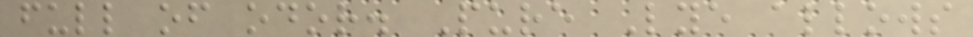full of odor. Pure Lye allows
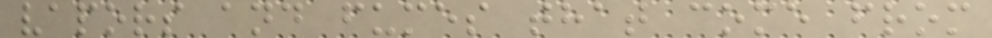vapors and fumes that come from
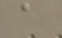a
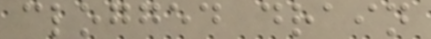clogged drain
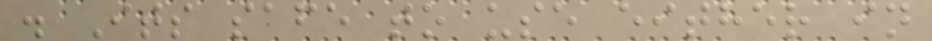. Its safe to use either in
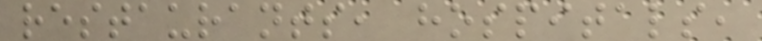restaurants, hospitals,
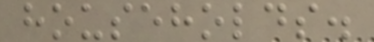households.
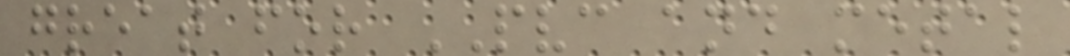great for PVC and metal
